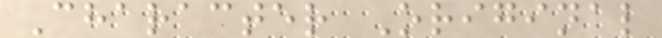Character Original
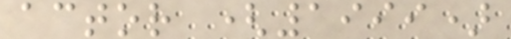actor (1999)
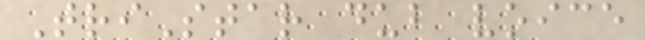TriStar dub voice
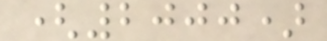(2000)
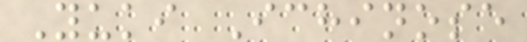Yuki Ichinose
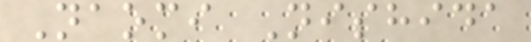Naomi Nishida
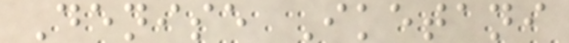Denise Iketani
